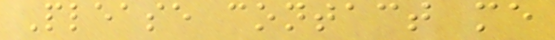Please contact me
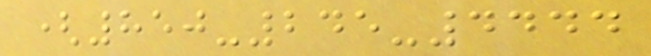(850-245-4444
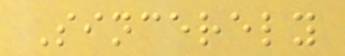Sincerely
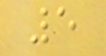5
